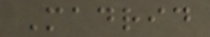Madrid
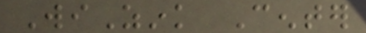WiZink Center
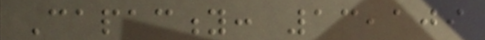Capacity: 13,109
